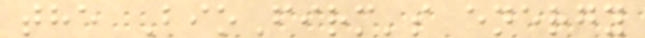the BioFirm's energy
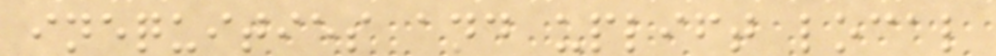inequities and uplift local
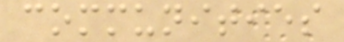communities
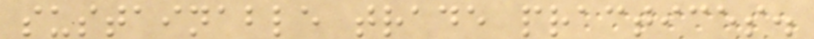sustainable trade practices.
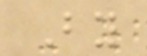By
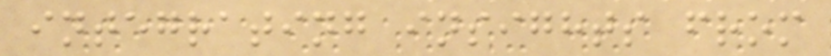integrating insights from
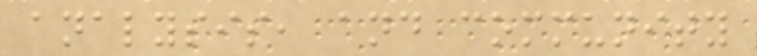analysis, and community
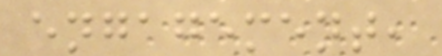engagement,
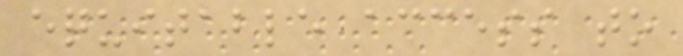equitable access to
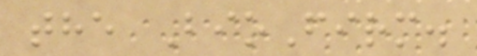the BioFirm.
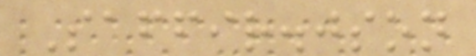Saffir.json
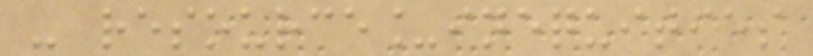- resource_inequities
